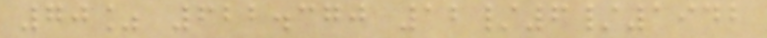70% 622.370 12/6/1942
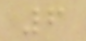6
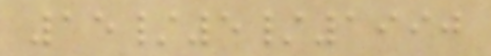15/5/1990
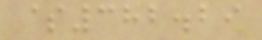$382.29
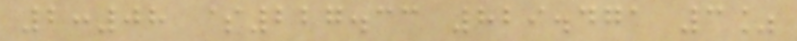2:08 $227.33 829.471 3%
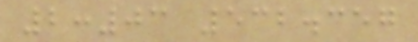2:03 532.357
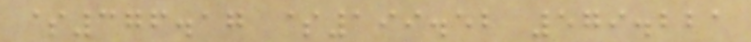$376.17 $199.52 579.221
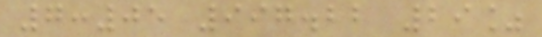7:05 997.22 29%
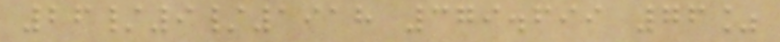26/9/1918 379.699 76%
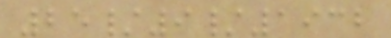25/9/1932
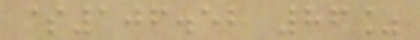$106.52 86%
